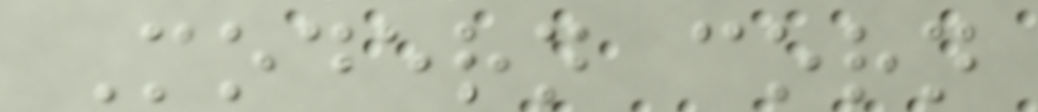Modern corn
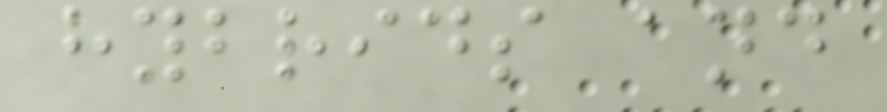hybrids and
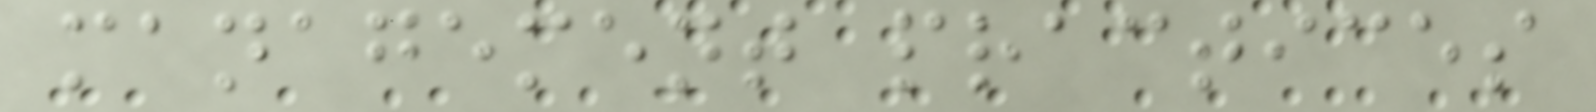management practices
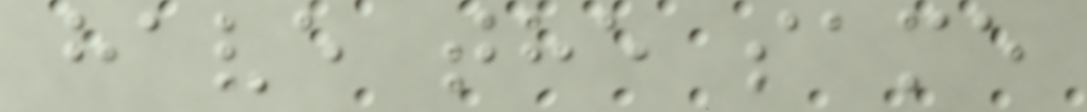have the same
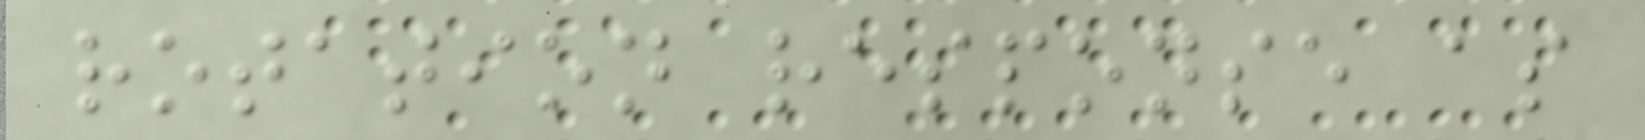rotation response as
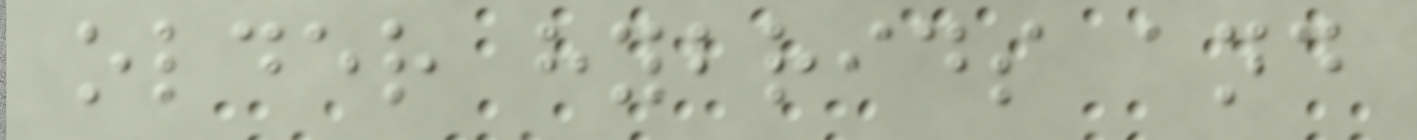older hybrids and
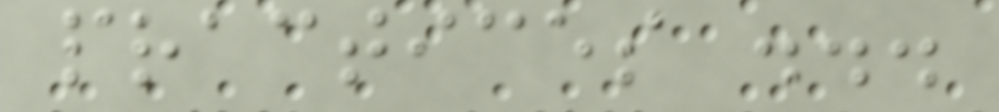practices ...
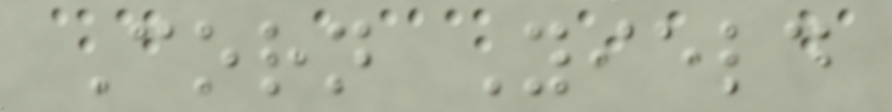Corn Yield
